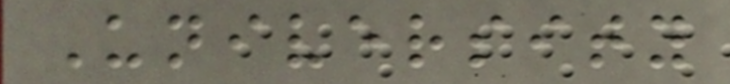University
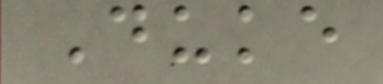Duke
